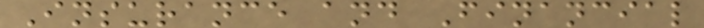Insurance and Financial
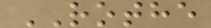ROTHE
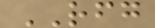RFG
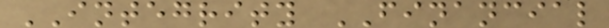INTEGRITY FINANCIAL
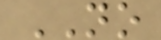NO
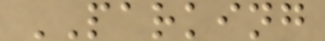PARKING
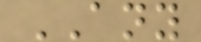ANY
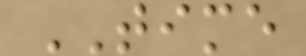TIME
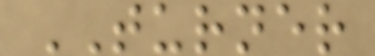TURNER
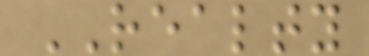REALTY
